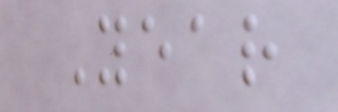Year
